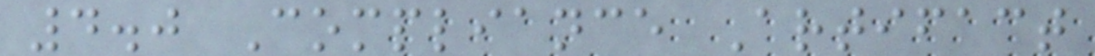4.0 Compliance Artifact
